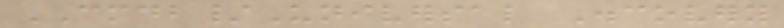CMDB/Universal Discovery
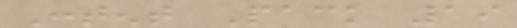Content Pack 19
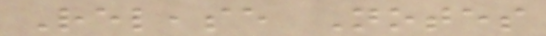Release Notes
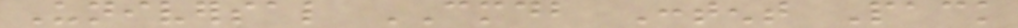Universal CMDB Content Pack
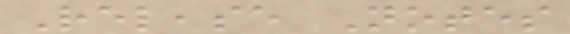Release Notes
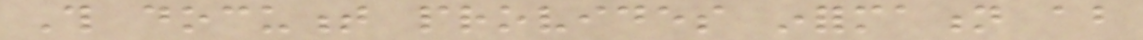This document provides information about
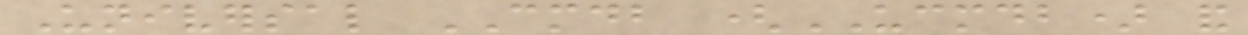Universal CMDB (UCMDB) and
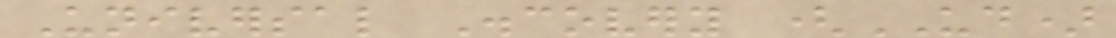Universal Discovery (UD)
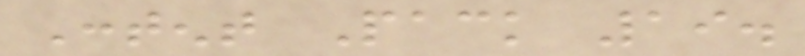Content Pack 19.
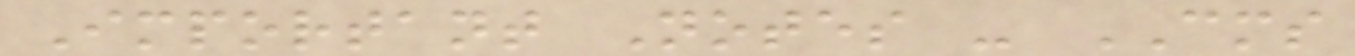Important Notes - CMS
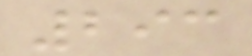293
